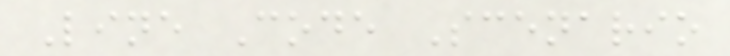Line Code Scenario
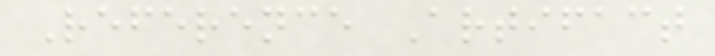Reference Artifact
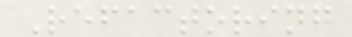Refactoring
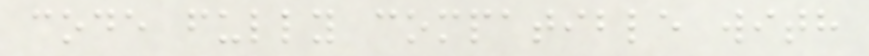code fully compatible with
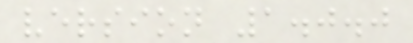version 1.0.0
